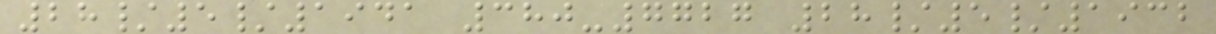28/5/1941 380-7727 28/5/1932
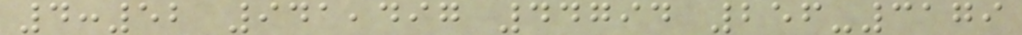4:52 941,497 44794 256-3179
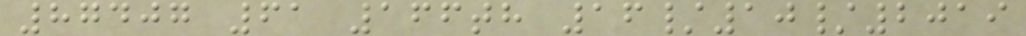87407 61 166th 16/10/2019
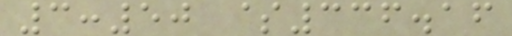3:50 $336.16
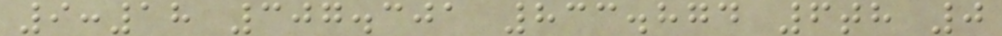9:18 307.301 833.874 6th 0
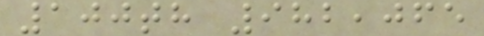100th 982,065
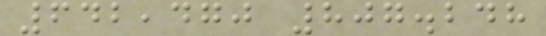642,470 807.248
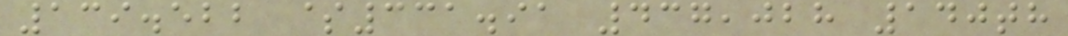139.522 $331.91 437,028 140th
